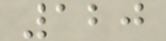120
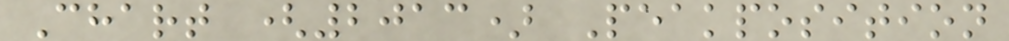Chart (2013) Peakposition
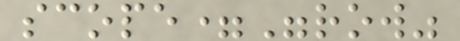scope="row"
